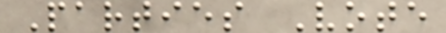Parties Vote
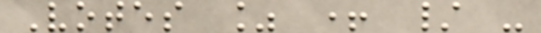Votes % + / -
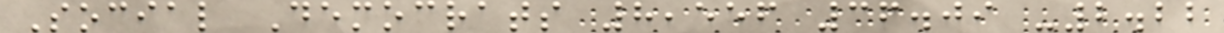Social Democrats 8,556 36.09 -2.22
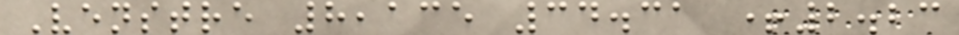Venstre 8,135 34.31 +2.23
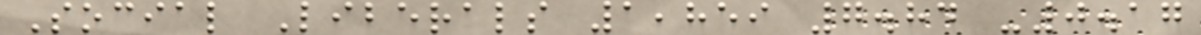Social Liberals 1,859 7.84 -0.17
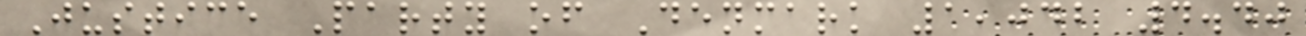Justice Party of Denmark 1,042 4.40
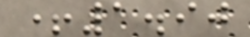+1.90
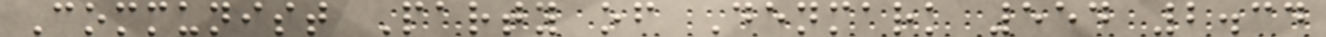Communist Party of Denmark 554 2.34
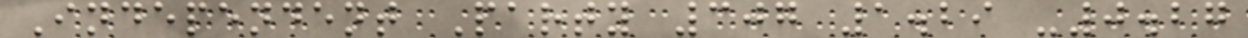Independent Party 307 1.29 -0.27
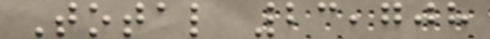Total 23,708
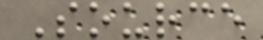Source
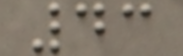43
